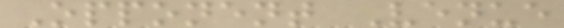Opponent Venue
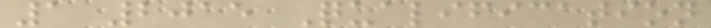1 2015 Qualification
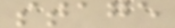stage
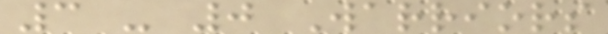3 - 0 Warriors
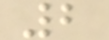2
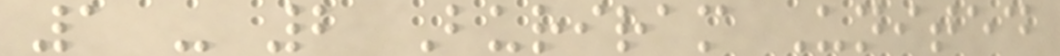1 - 2 Buriram United
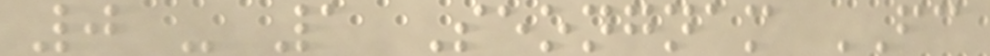0 - 1 Seongnam FC
